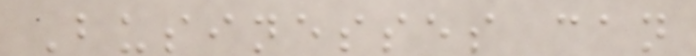Businesses can
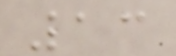13
